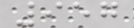957
